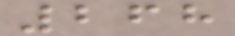268
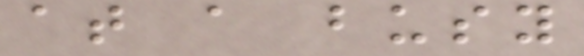at a busy
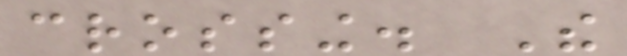crossing. The
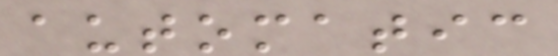automatic
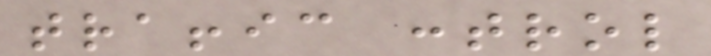traffic control
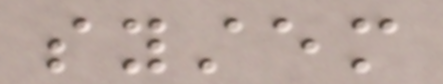system
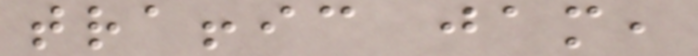traffic jam,
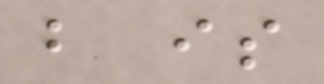but is
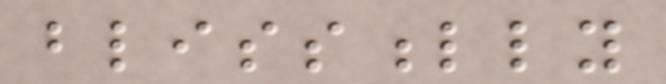blissfully
